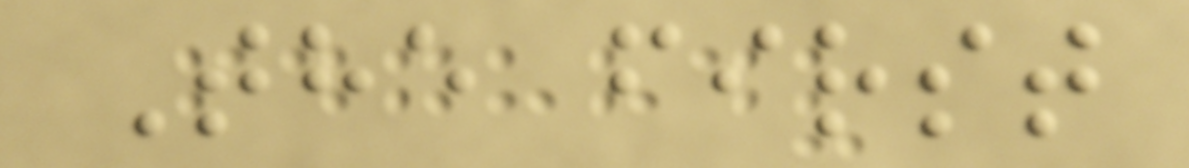The first
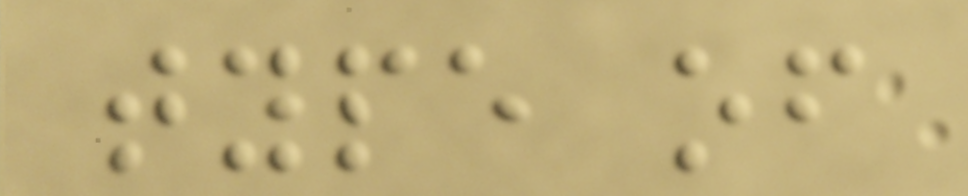type of
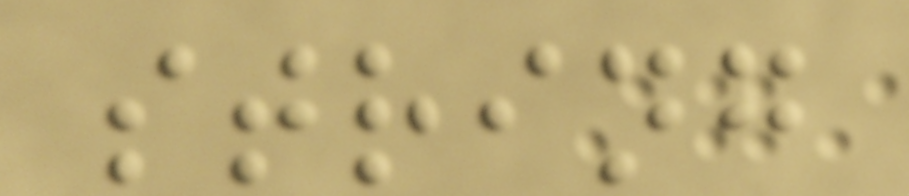string
